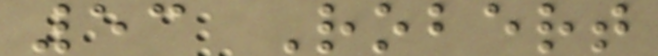53 Robert
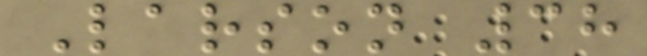Larson 38
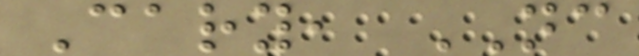Cary, NC
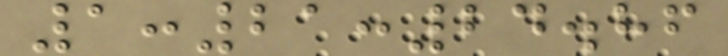1:21:24.86
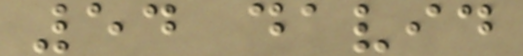54 david
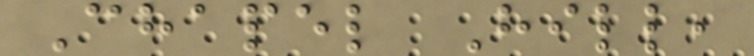Chapel Hill,
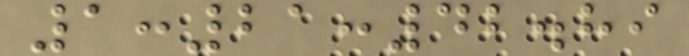1:21:42.89
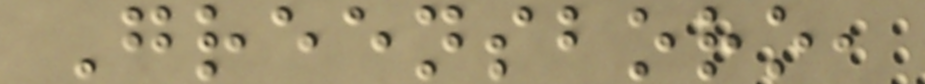Greensboro,
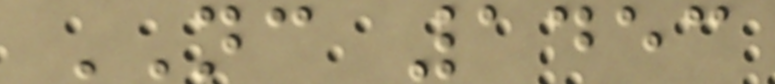NC 1453
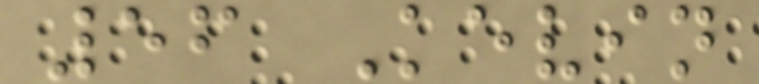56 Kevin
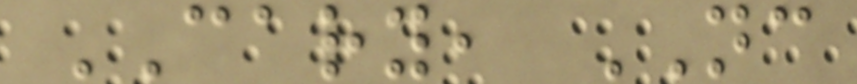CARY, NC
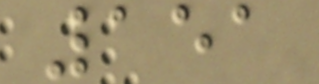151
